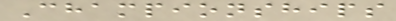Championships
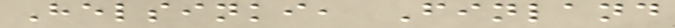Helsinki, Finland
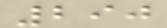290
